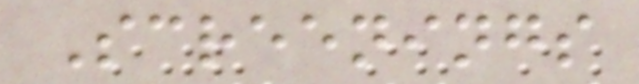Screenings
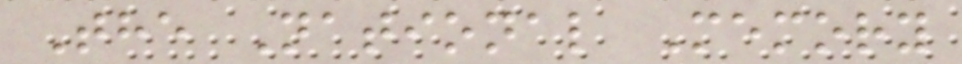The National Memory
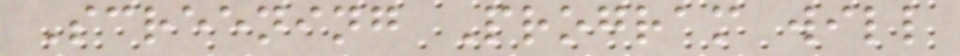Screening Program will
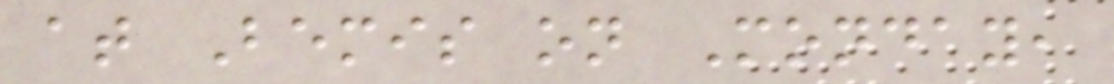at Bemis on Monday,
